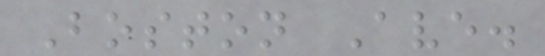Boston Ave.
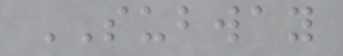SUBWAY
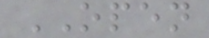OPEN
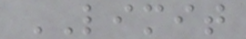LIMIT
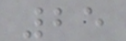25
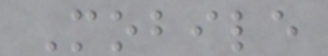Mobile
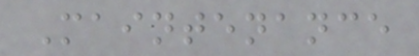Maintenance
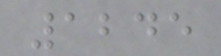1245
